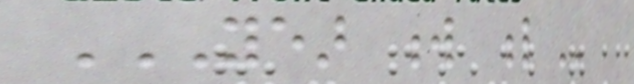YEAR W L
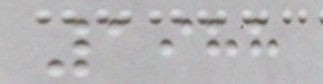1988
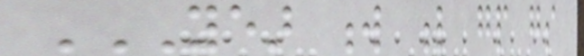YEAR W L GP GS
